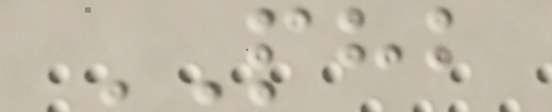PHB
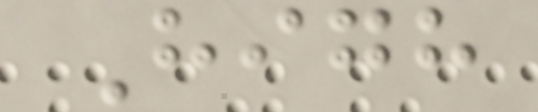High
